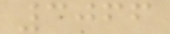3066
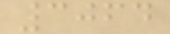3064
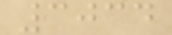3034
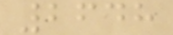2648
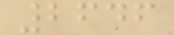2646
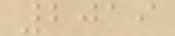2019
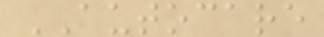AUTOCARE
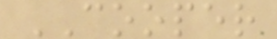COOPER
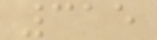315
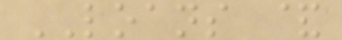LOANS &
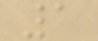1
